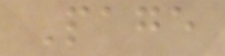Page
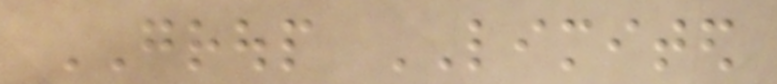GROUP LIMITED
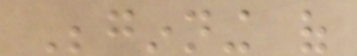Beginning of
